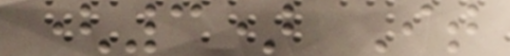(3) It
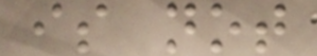is not
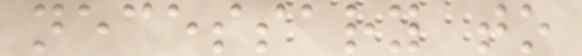necessary to
